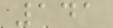141
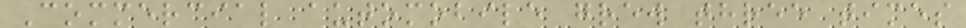Commercial automobile grew three times
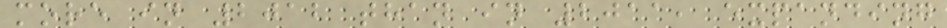more in 2012 than in 2011, expanding
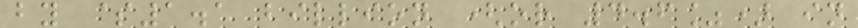by $1.1 billion (or 4.6%) in
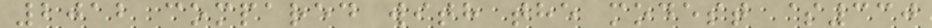2012 compared with the modest $330
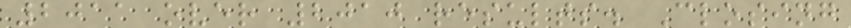2011 over 2010 results. Closing
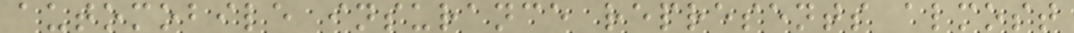automobile insurance represents almost
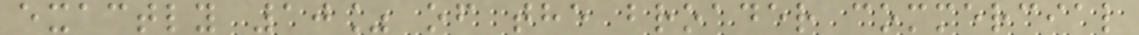exactly 10% of the broader commercial
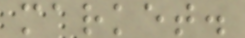market.
